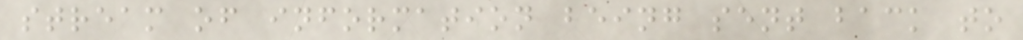stream of information being sent back to
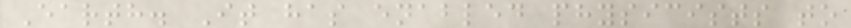Earth. It has enabled physicists to
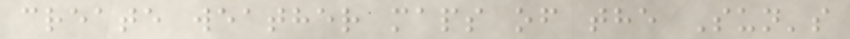create weather maps of the Sun's
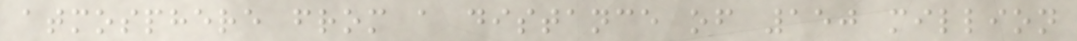atmosphere from a distance of 150 million
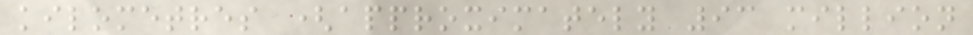kilometres (approximately 93 million
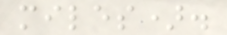miles).
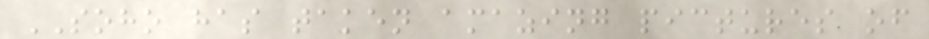SOHO has taken amazing pictures of
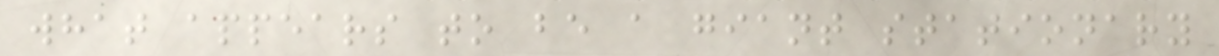what appears to be a giant stationary
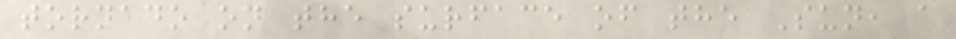tornado on the surface of the Sun, a
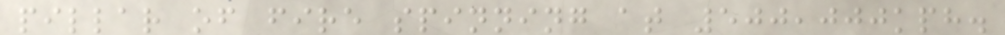pillar of fire spinning at 500,000kph.
